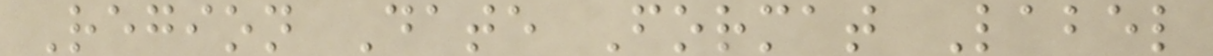Region Date Format Label
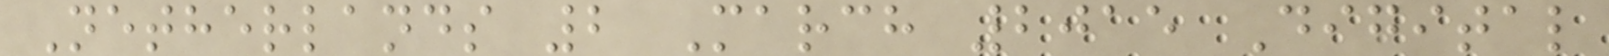Netherlands 2 March 2015 Digital
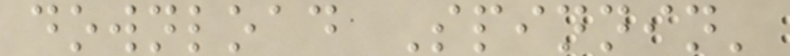download Spinnin'
